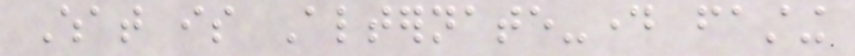What is Alternate-day fasting
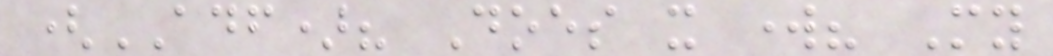(ADF)? Does it work? My
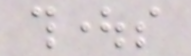thoughts
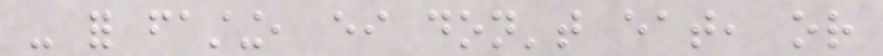- for fasting, either don't eat, or
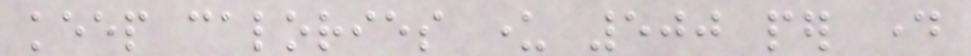keep calories under 500 per day
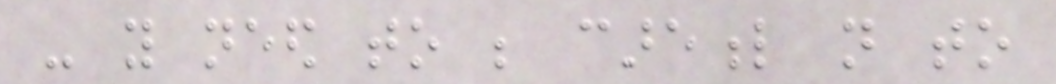- you need to be careful not to
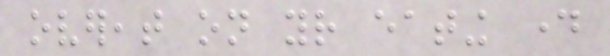overeat on your eating day
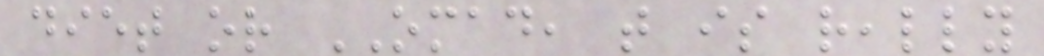diet or OMAD, that is really
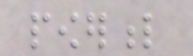powerful
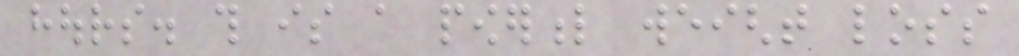hours. this is a powerful weight loss
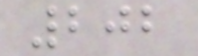202
